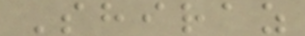Shiraz
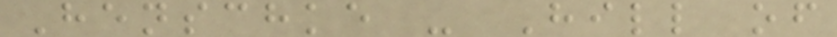Henschke - Hill of
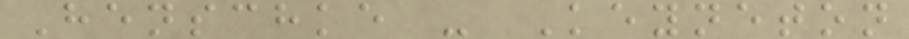Henschke - Keyneton
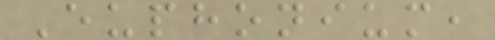Euphonium,
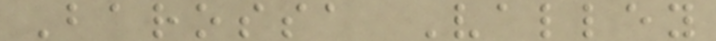Barossa Valley
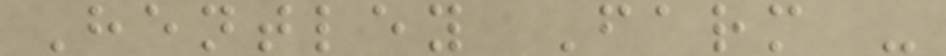Hentley Farm -
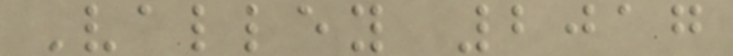Valley 2017
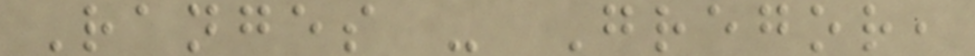Ranges - Gregor,
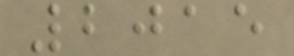2015
